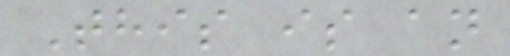This is an
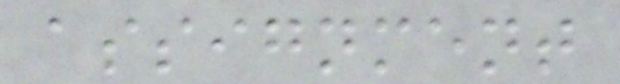assignment
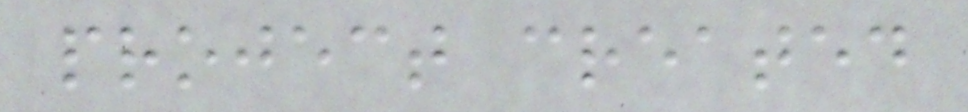project created
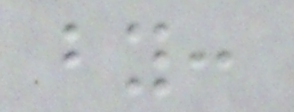by:
